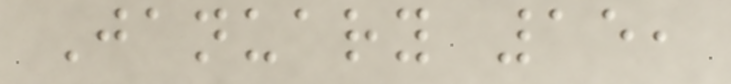January 15,
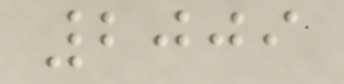2009
